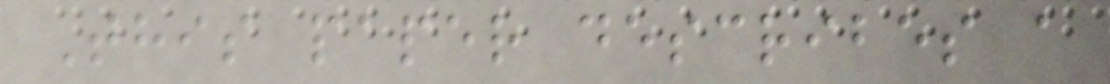This paper describes a
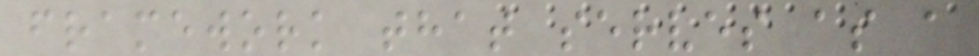framework that serves as a
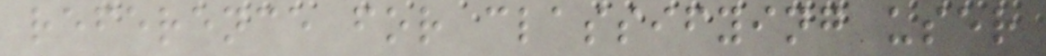reference for classifying user
